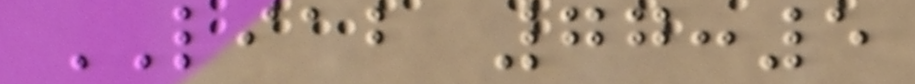LIAB 77:5
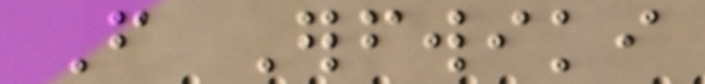From Erfwiki
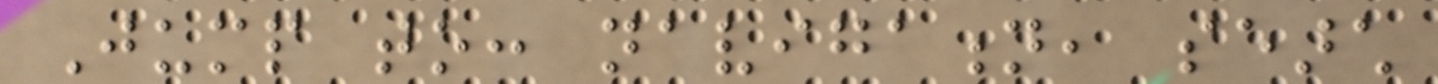Jump to: navigation, search
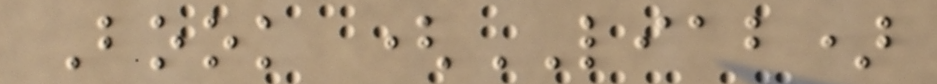Book (LIAB)
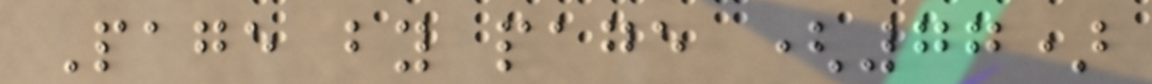Page by page (77)
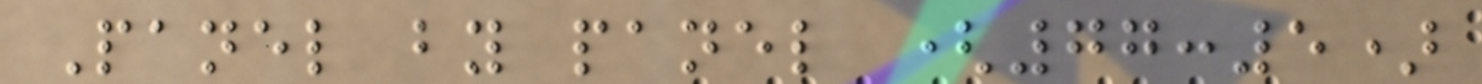Panel by panel (77:5)
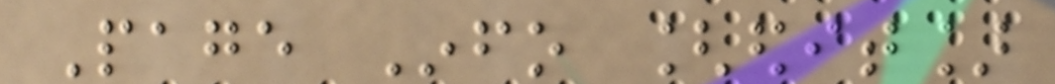Page Info [edit]
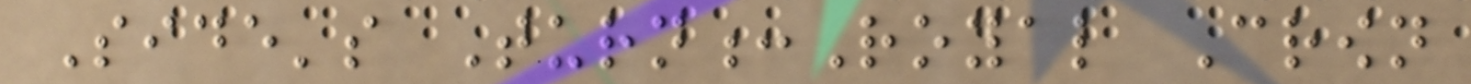Side's Turn:Royal Crown
